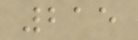215
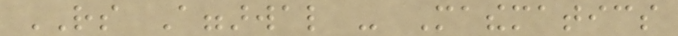RS Aggarwal - Mathematics
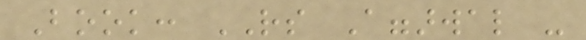Book: RS Aggarwal -
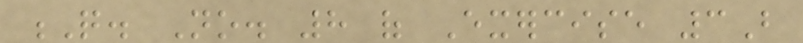Q. No. 8 of Exercise 3B
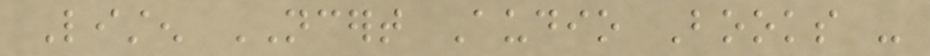Listen NCERT Audio Books -
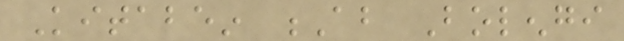Kitabein Ab Bolengi
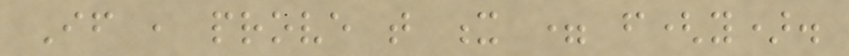If , prove that x = f(y).
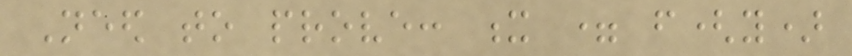Need to prove: x = f(y)
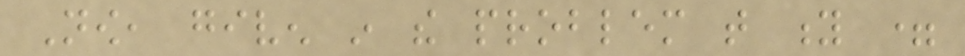Now, given in the problem that y =
